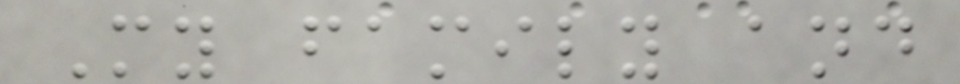My family and
